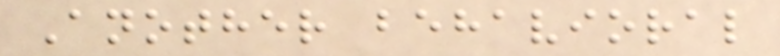Another behavioral
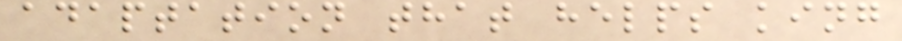adaptation that helps king
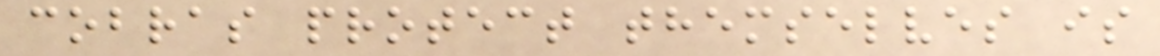cobras protect themselves is
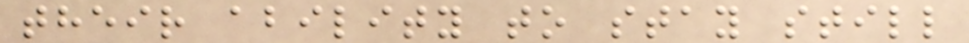their ability to stay still
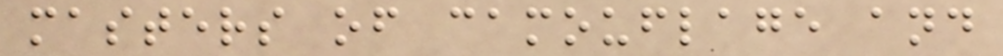masters of camouflage and
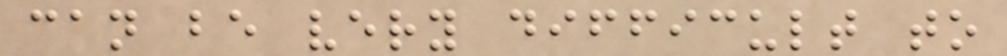can be very difficult to
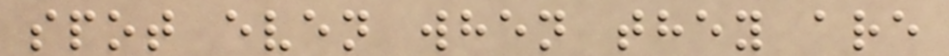spot even when they are
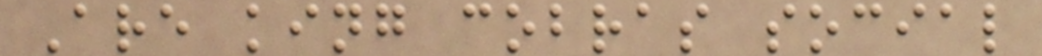Are king cobras social
